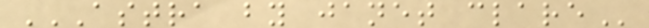ASTRA BY JANET CLARE
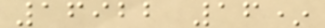16922 16*
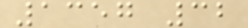1357 32
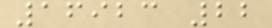16923 22
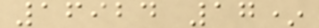16924 17*
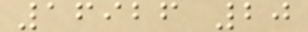16926 20
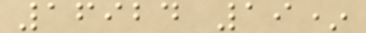16924 19*
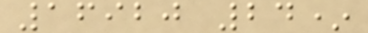16920 24*
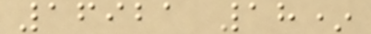16921 18*
